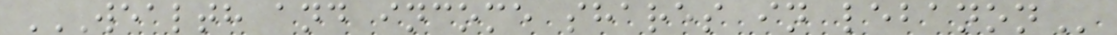WEALTH AND INCOME SHARES IN LEBANON
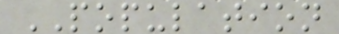POPULATION
